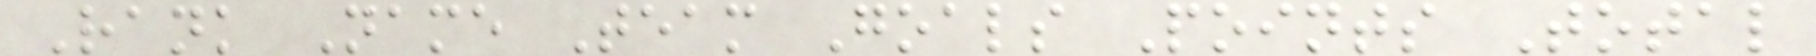Rank Name Team Goals Points Total
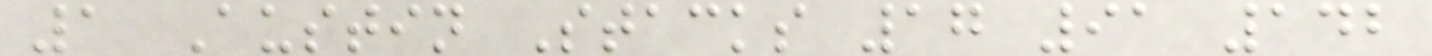1 Austin Stacks 17 91 142
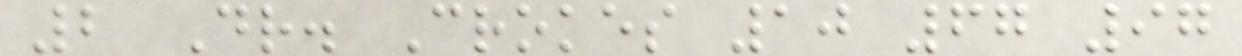2 Dr. Crokes 10 67 97
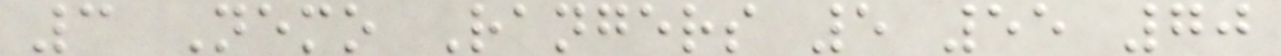3 Nemo Rangers 5 55 70
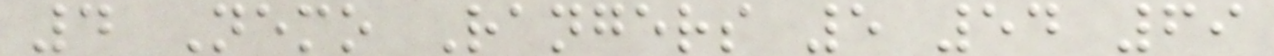4 Nemo Rangers 5 54 69
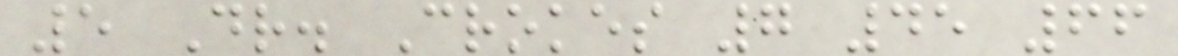5 Dr. Crokes 7 45 66
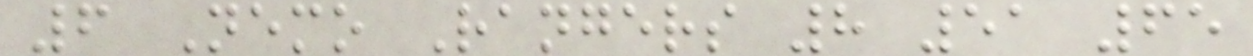6 Nemo Rangers 8 51 65
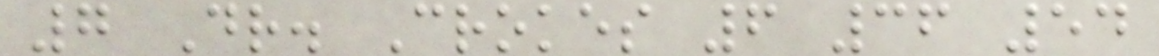7 Dr. Crokes 6 36 54
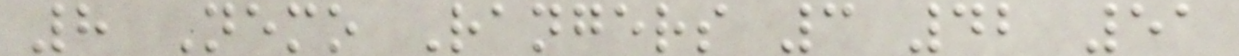8 Nemo Rangers 3 42 51
